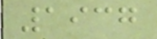1937
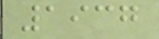1937
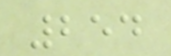254
